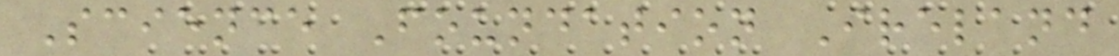Science Foundation Ireland
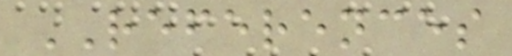REFERENCES
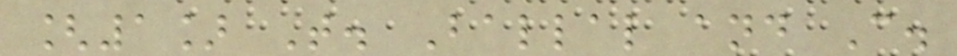[1] T. Ballal and C.
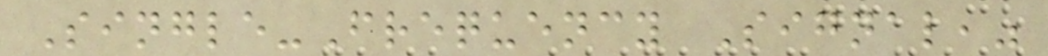Single-Frequency Signal,"
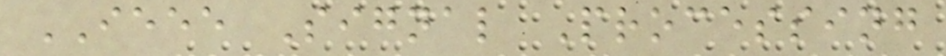IEEE Signal Processing
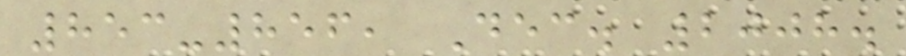853-856, Dec. 2008.
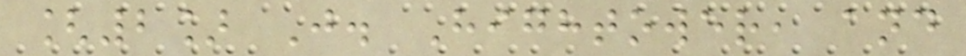[2] J. Hightower, and
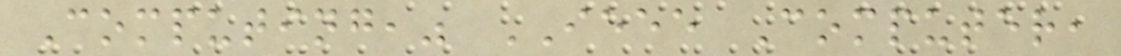Computing," IEEE Computer,
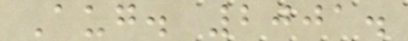Aug. 2001.
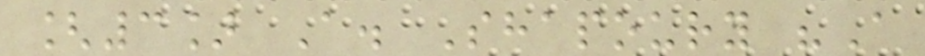[3] A. Shapoury "A
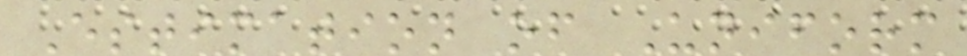Estimation of Uniform
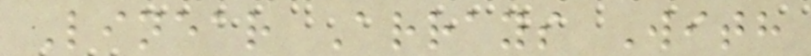Linear Arrays With
